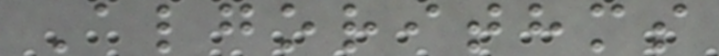Algorithms
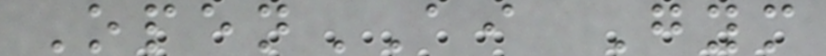OpenAI Gym
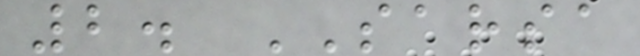2. SARSA
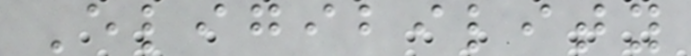Eligibility
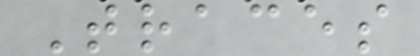Traces
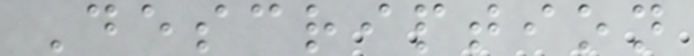Description
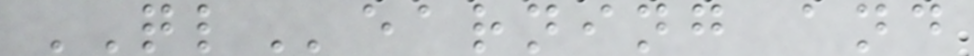QLearning and
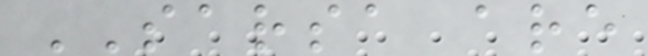SARSA are
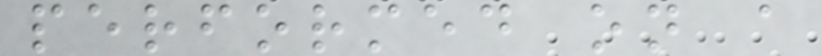performed on a
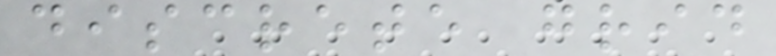discrete grid
